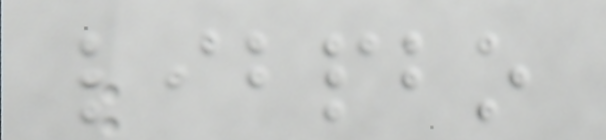libpbo
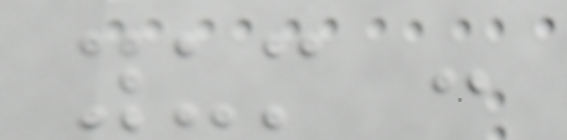yum :
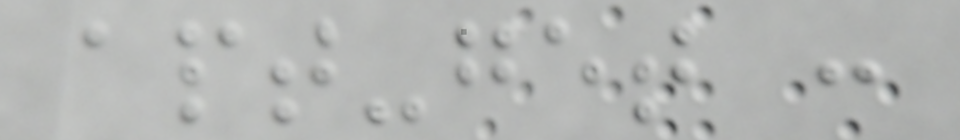apt-get :
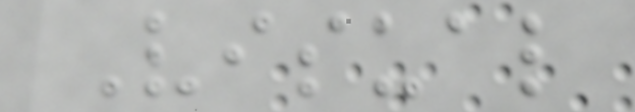Visual
